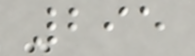295
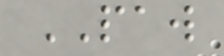PAW
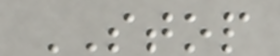STOP
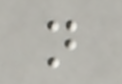n
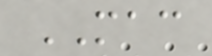MAC
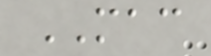MAC
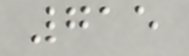715
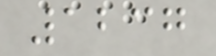1237
